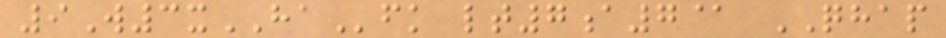9W3xHAfk lt7a7@ QHAP
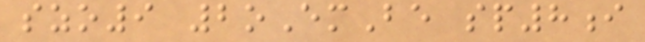szo9 2oEmBe sp8i
